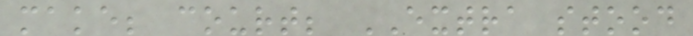make; court; EXTRA stood
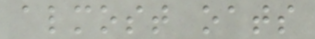almost oats
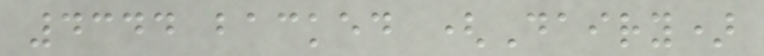4344 backed (Dairy)
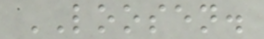LOOSEN.
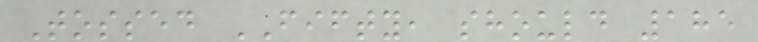Tossed FIFTY, should 185
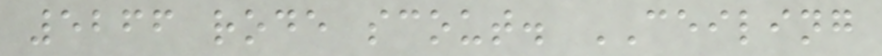5266 rode scout. CEILING
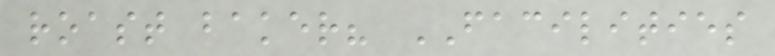roast baker? FACILITIES
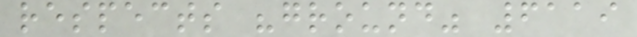respects "ground" 6119
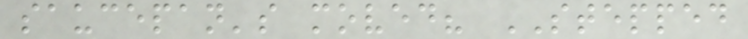saucepan's moved? STEPPED
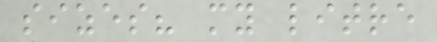sizes? my litre
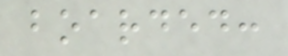boarded:
